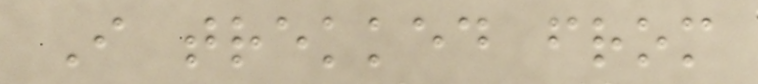I trekked from
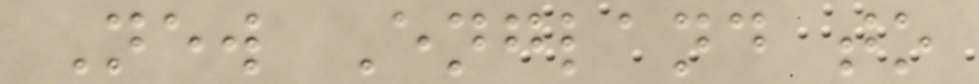New England to
